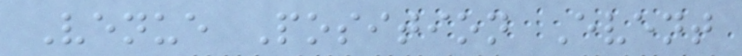Venue Position Event
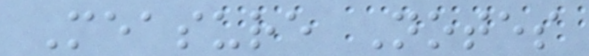Measure Notes
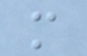m
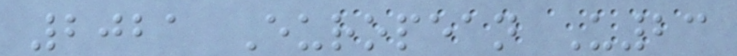2021 European U23
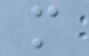m
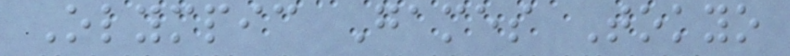Olympic Games Tokyo
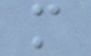m
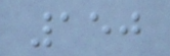150
